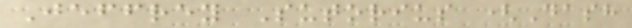Jeffrey Sutorius (Dash
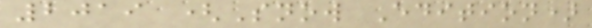2019 (Snow Edition)
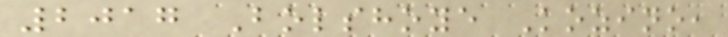2017 Bolshoye Kozino,
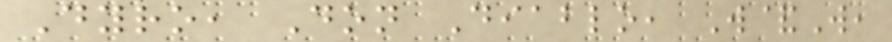Dyro, Don Diablo, W&W,
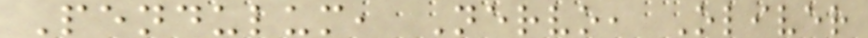Pendulum, Nervo, Oliver
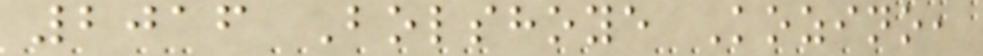2016 Bolshoye Kozino,
